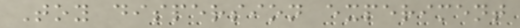Toy dispersion experiment
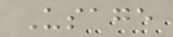Usage
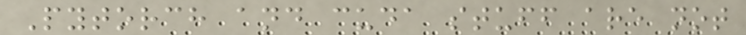Pytorch and cuda stuff are not
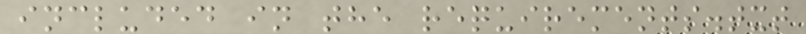included in the requirements.txt
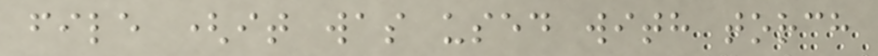file (it was used with torch
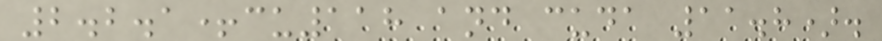2.2.1+cu118 and cuda 11.8).
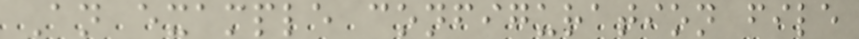An example configuration file
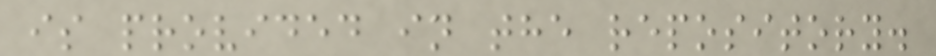is provided in the repository.
